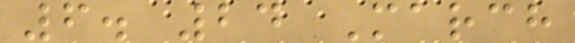6. 24 March
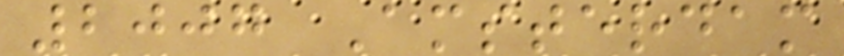2007 Amsterdam
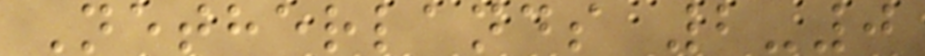Netherlands 2-0
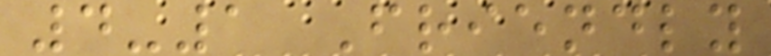4-1 Friendly
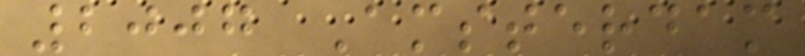2007 Amsterdam
